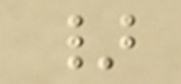}
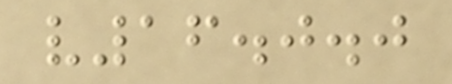v16.0.0
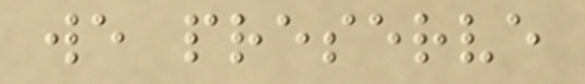we preserve
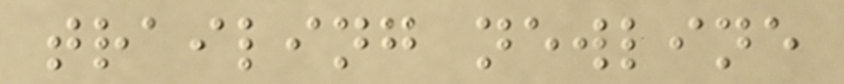trailing newline
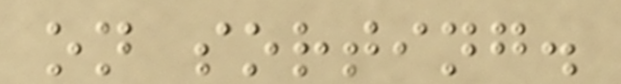on sorting.
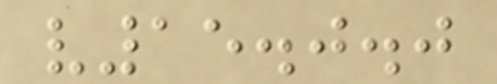v15.0.0
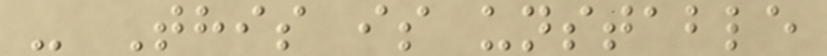- This is unstable
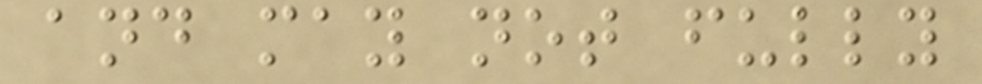and may not fully
